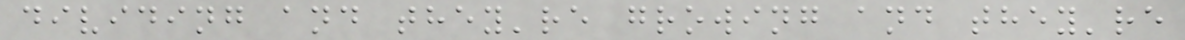dividing and they're growing and they're
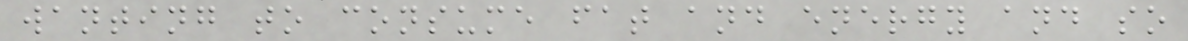wanting to consume fat and energy and so
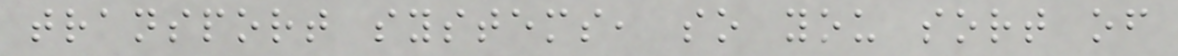transport systems, so you sort of
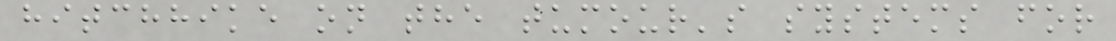hitchhike on the tumour's systems for
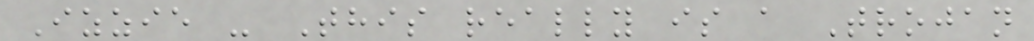Izzie - This really is a Trojan
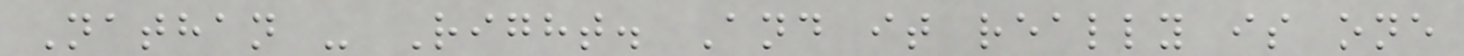Nathan - Right. And it really is one
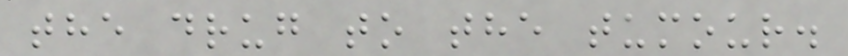the drug to the tumour.
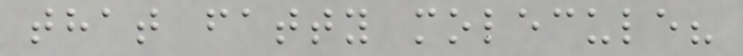that fatty molecule?
